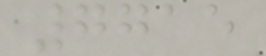7715
